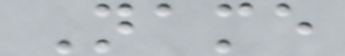Name
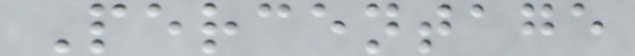Percentage
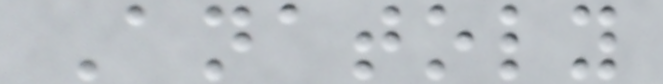Anatoly
